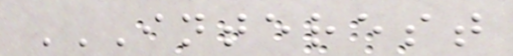INTEREST
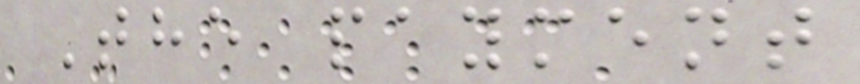The payment
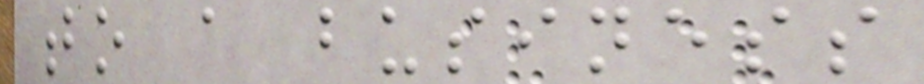to a business
